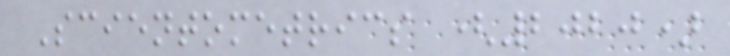Scientometrics (2020)
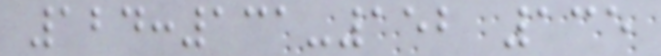124:131-152 135
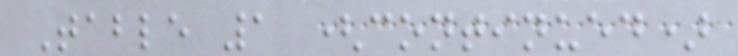Table 1 (continued)
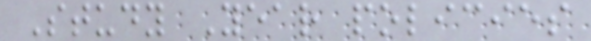Study Year policies
